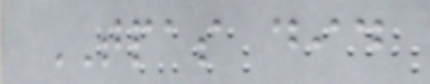TPAS did
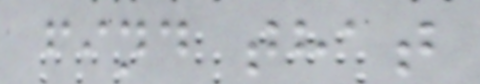find that
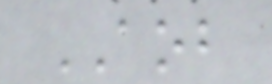AOB
